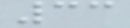33
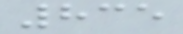835
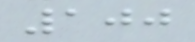100
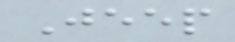Jeep
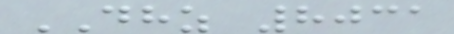DHZ 8031
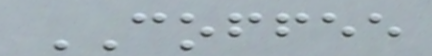COFFEE
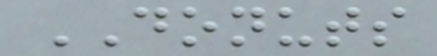DONUTS
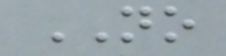NO
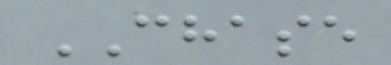CHASE
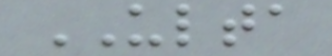ULTA
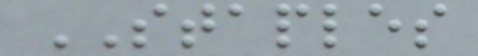STAPLES
